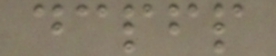dcpfp
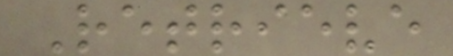Retrieve
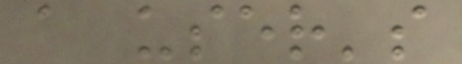a user's
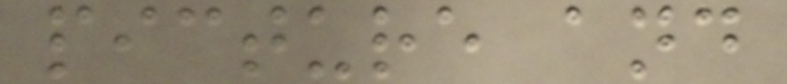picture and
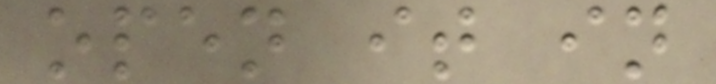open it in
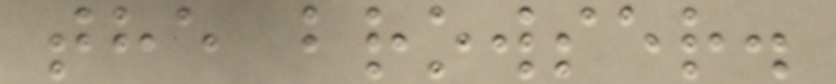the browser.
